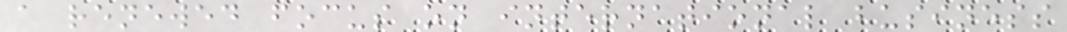a renewed focus on international business
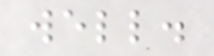well.
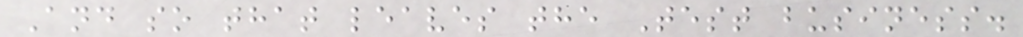And so that leaves the Test business.
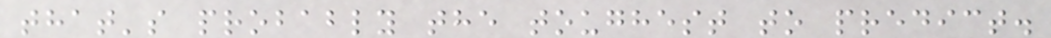that's probably the toughest to predict.
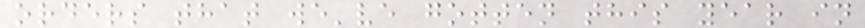orders that we've gotten this year in
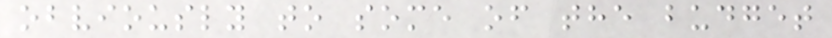obviously to some of the budget
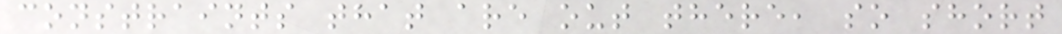constraints that are out there, so short
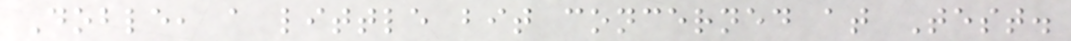Doble, a little bit concerned at Test.
